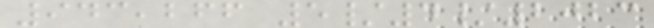943,266 5/4/2023
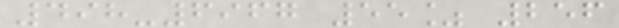498-6967 55% 256
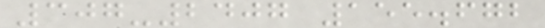307-2407 155.672
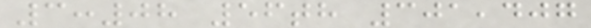3:08 56th 301,407
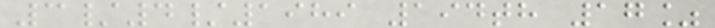3/4/1989 194th 17%
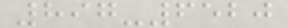897-6520
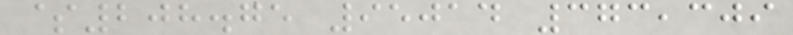$208.75 95014 373,309
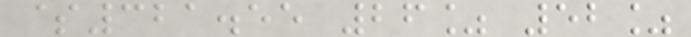$321.55 26% 52%
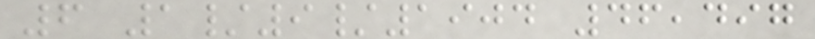6 1/9/1904 46,497
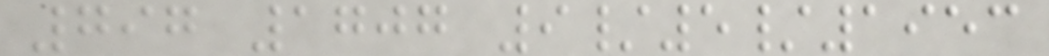797 1707 9/5/1953
